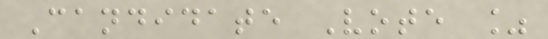Candidate Vote %
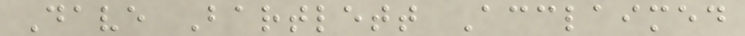Dave Bartlett Acclaimed
